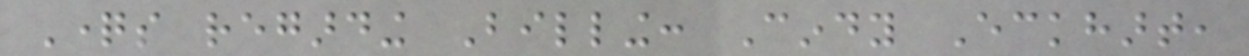Questions regarding Billing: Cindy Eckhart,
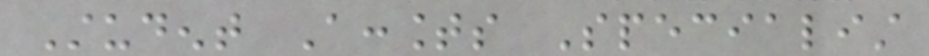Student Accounts Specialist
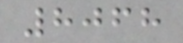8068
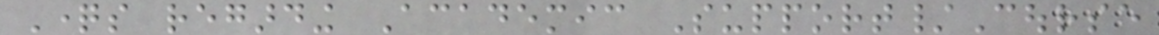Questions regarding Academic Support/Course
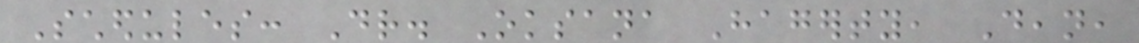Schedules: Dr. Oksana Hagerty, Dean,
